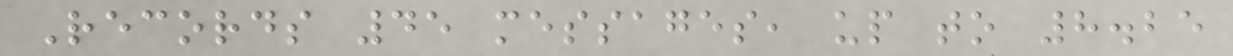Records 45 messages, up to 8.25
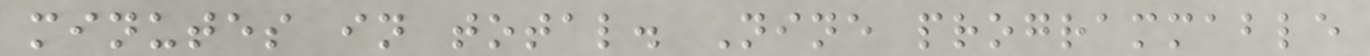minutes in total. Nine programmable
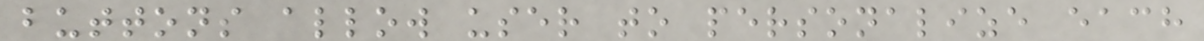buttons allow user to personalize each
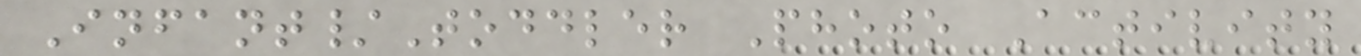Infant/Toddler Photo Activity
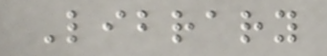Library
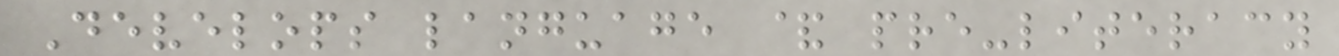Develops language & pre-literacy
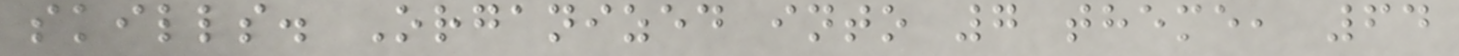skills. Organized into 7 theme, 64
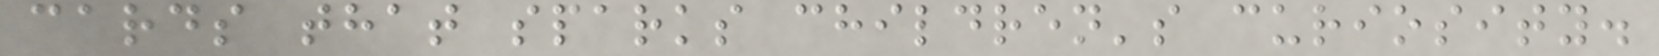cards that sparks children's curiosity.
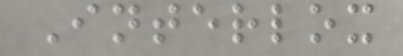Interlox
